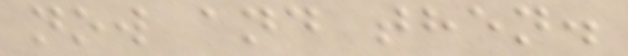now and then.
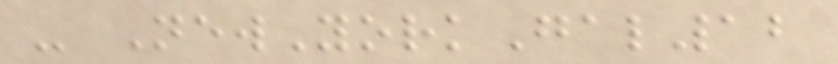- NewYorkGal12
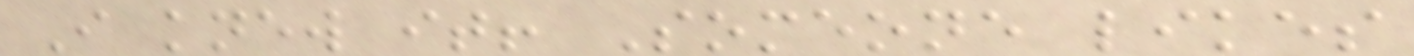I knew it! Someone likes
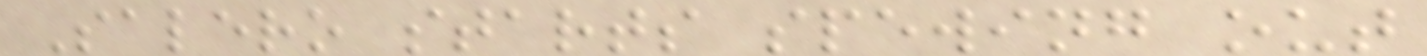Salero starts spewing out
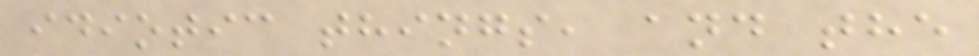idiotic things, and the
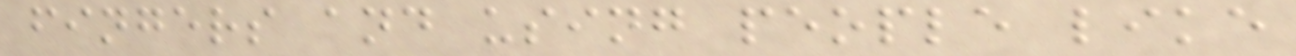fingers and using people like
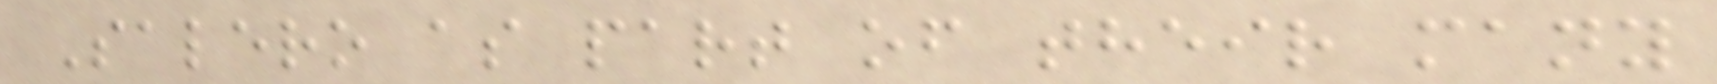Salero as part of their many
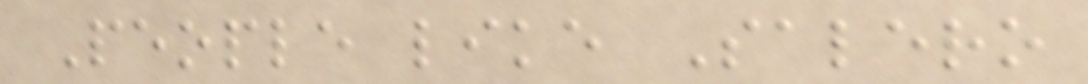People like Salero
